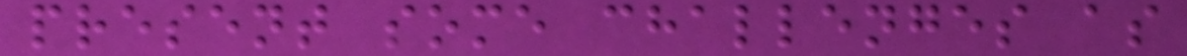present some challenges as
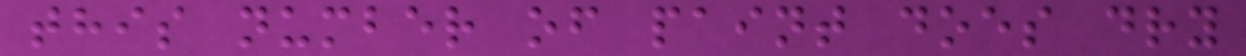this number of paint does dry
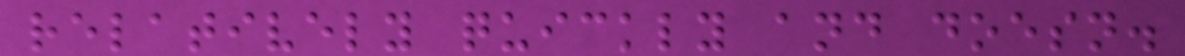relatively quickly and doesn.
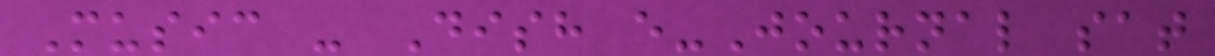Music - Dish e-Journal sat
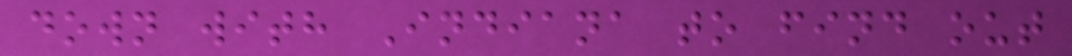down with Indiana to find out
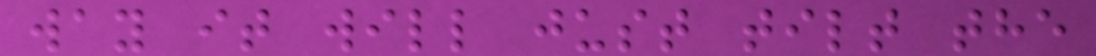way it will just tilt the
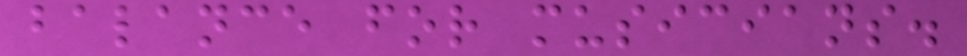balance for musicians.
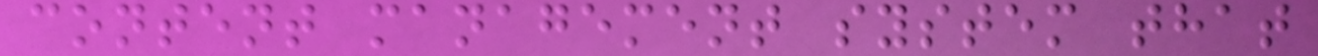content management system that
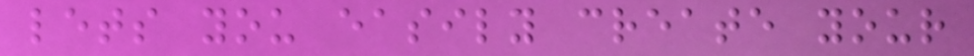lets you easily create your
